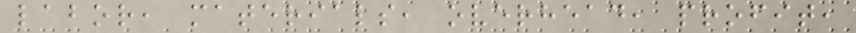labor, materials, overhead, profit,
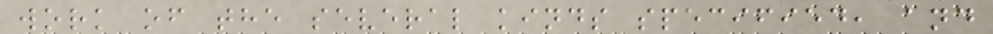work of the several kinds specified, and
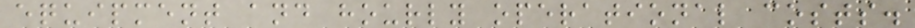equipment and hourly operational costs.
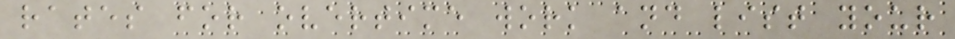rates for overtime work and list your
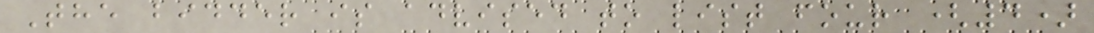The bidder is advised to list four (4)
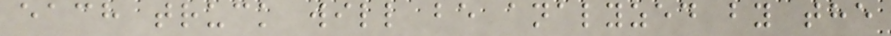each truck will be analyzed by the
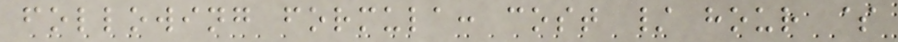following formula: cost / hour $
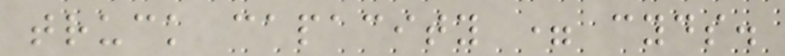truck capacity = cyds.
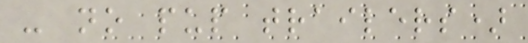- no pup trailers)
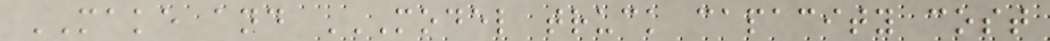MAKE and MODEL TRUCK CAPACITY COST
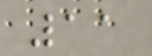11
